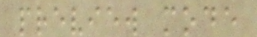preview mode
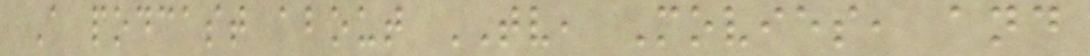A podcast about TV, Movies, and
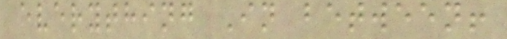everything In between!
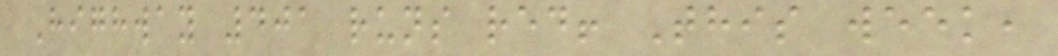Highway 401 runs red! This week,
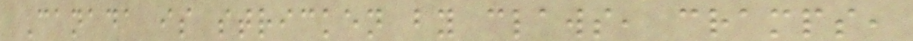Canada is stricken by claws, cramps,
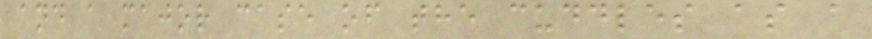and a major case of the cuddles as a
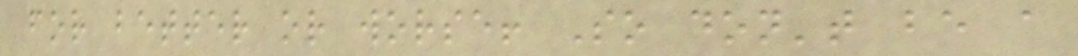for better or worse! So don't be a
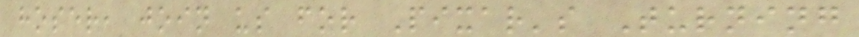hoser, join us for Pixar's Turning
